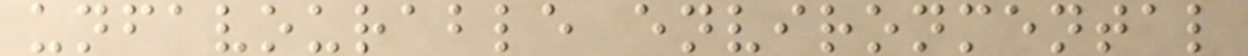unfavourable environmental
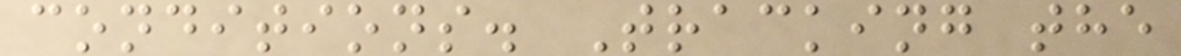conditions. Tracking the
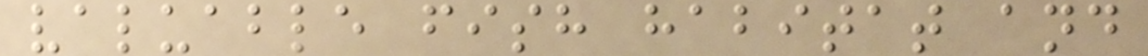valuable fish habitat and
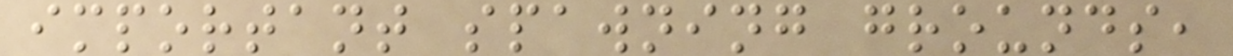important spawning grounds,
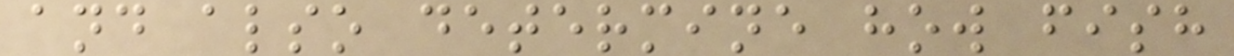and also determine how fish
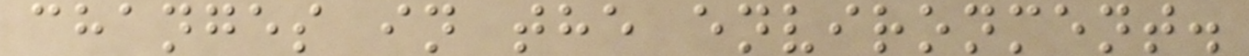changes in the environment.
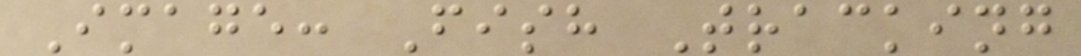Image: Fish Tracking
